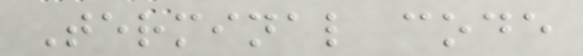Terminal code
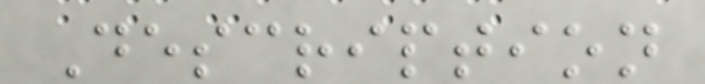Description
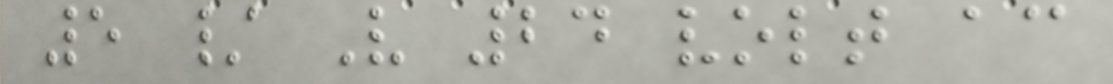5 / V 24 volt ac
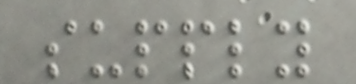supply
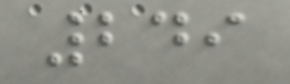249
